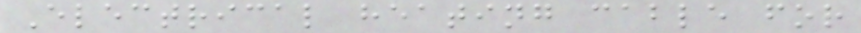Electrical heating cable for
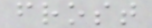frost
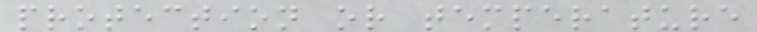protection or temperature
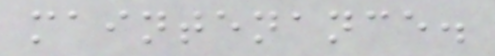maintenance.
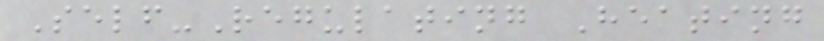Self-Regulating Heating
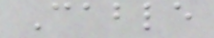Cable
